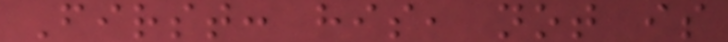First: his, not is
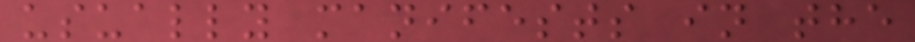usually manifests in the
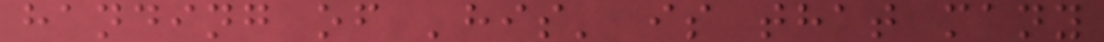handing of 'his' is that many
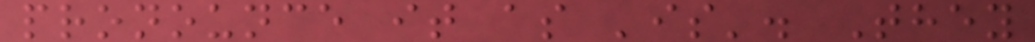pronounce it as 'is'. They
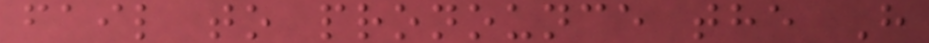fail to pronounce the H
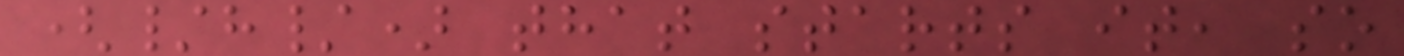(/h/) that starts it, so
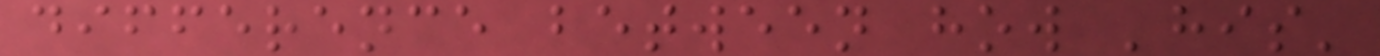difference between how 'his'
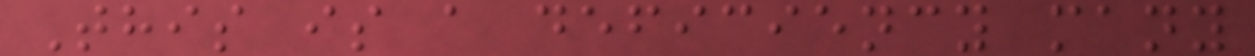This is a deficiency many
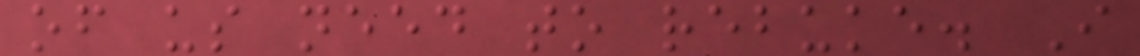of us need to rebuke. I
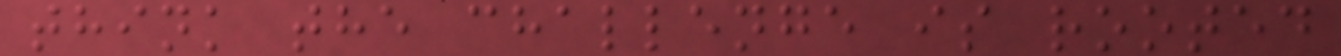think the challenge is rooted
